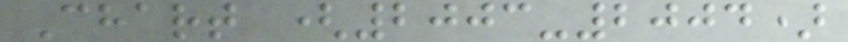Chart (2003-2004)
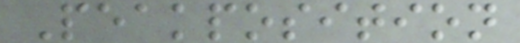Peakposition
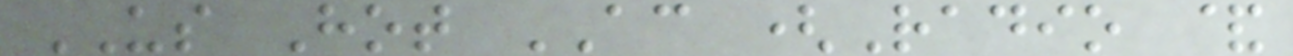US Hot AC (Radio &
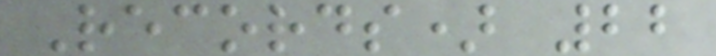Records) 22
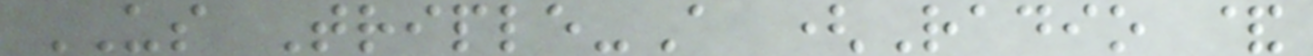US Triple-A (Radio &
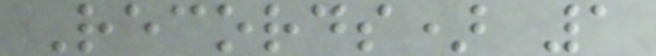Records) 1
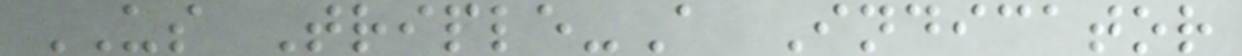US Triple-A Indicator
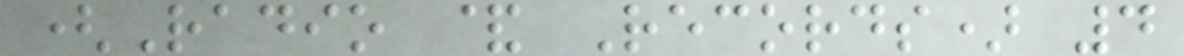(Radio & Records) 4
